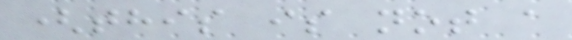(this is not a
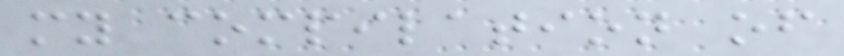my compilation of
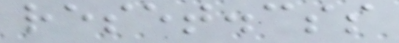reset.css
